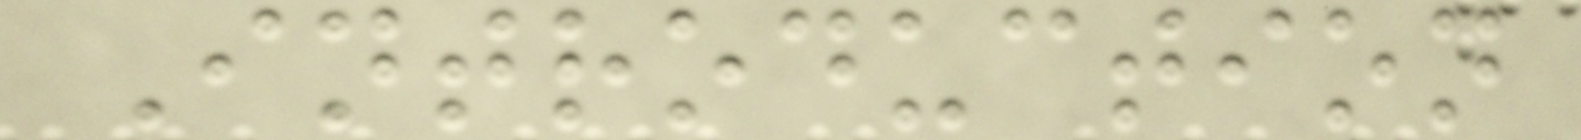Introduction
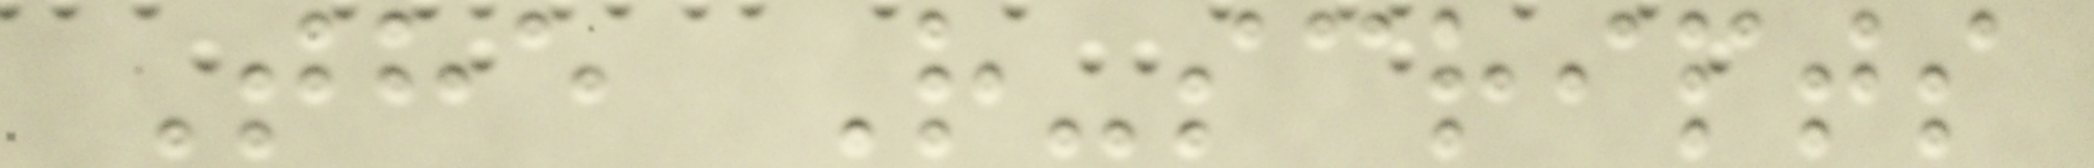The R-scripts
